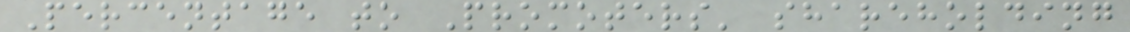Percentage to Promoters' shareholding
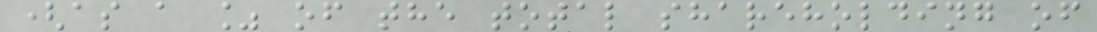(as a % of the total shareholding of
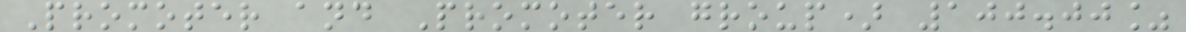Promoter and Promoter group) 100.00%
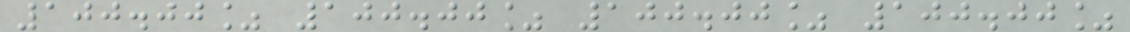100.00% 100.00% 100.00% 100.00%
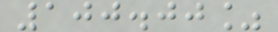100.00%
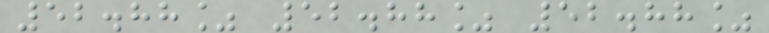52.88% 52.88% 52.88%
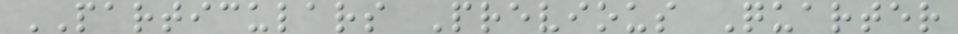PARTICULARS Previous Quarter
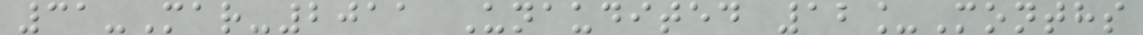31-Mar-2011 Unaudited 12_Months
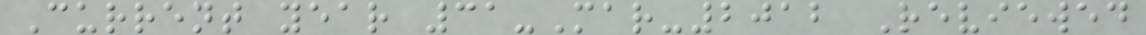Current year 31-Mar-2012 Reviewed
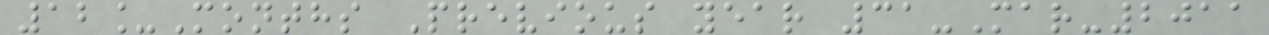12_Months Previous year 31-Mar-2011
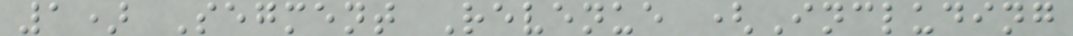1) Segment Revenue (Including
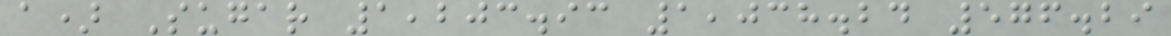a) Sugar 1,203.93 1,038.24 576.29
